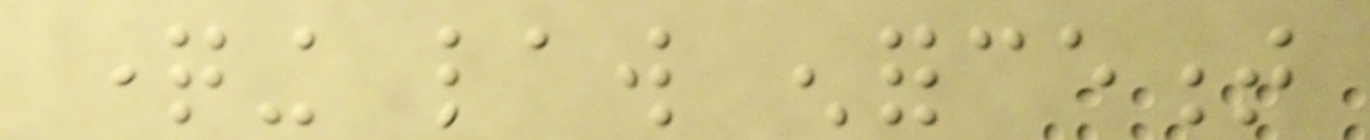questioning law enforcement
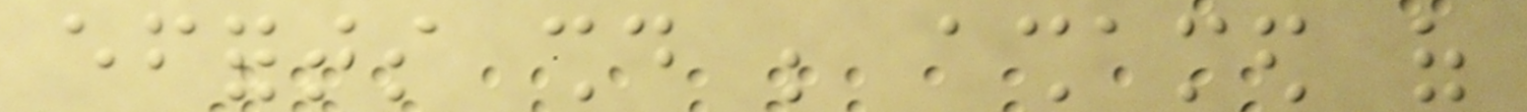efforts should be ashamed of
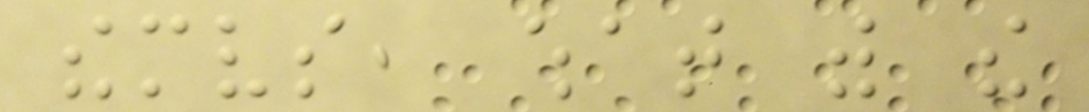themselves, what with the
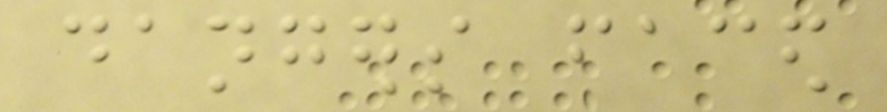dangers faced
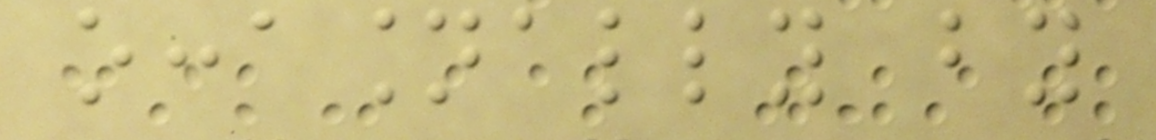occasionally by
